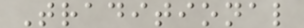Traditional
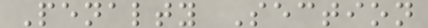Penalty Section
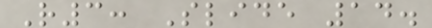R3: Slide 14.
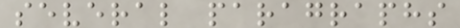several paragraphs
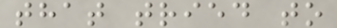that tried to
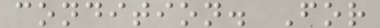condition. For
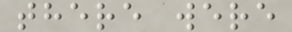there were
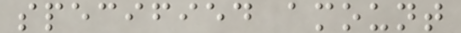specified amount
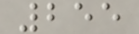255
